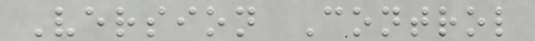Version Control
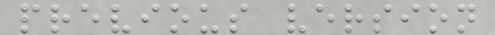previous version
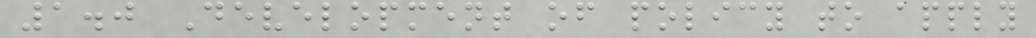1.0 Development of policy to apply
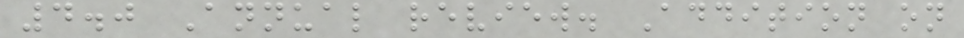4.0 Annual review. Addition on
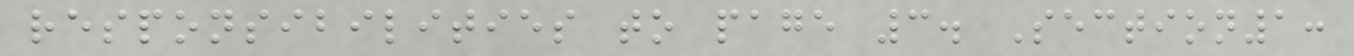responsibilities to page 3. Section1:
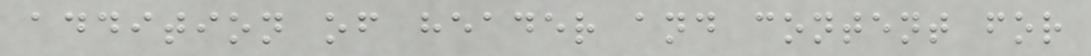addition of header and content for
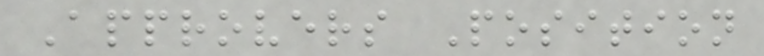Approvers Position
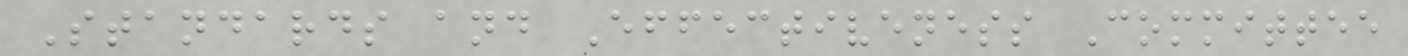Standards and Effectiveness Committee
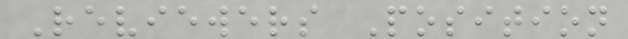Reviewers Position
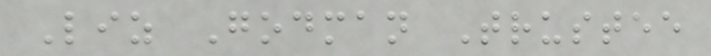Liz Godman Trustee
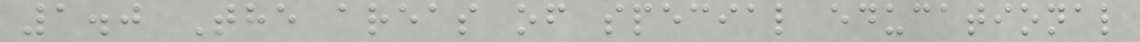1.0 The areas of special educational
